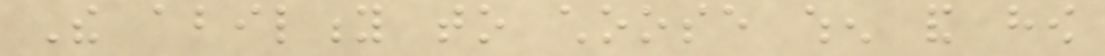The ability to choose when and how
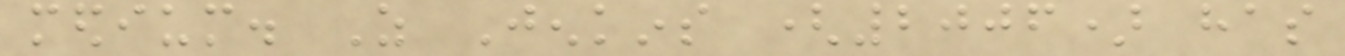medium. As Jenkins (2006) has
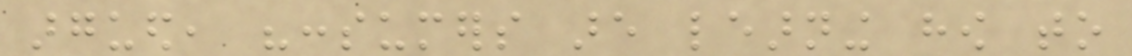argued, "consumers are learning how to
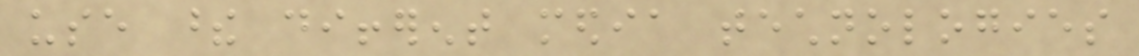use these different media technologies
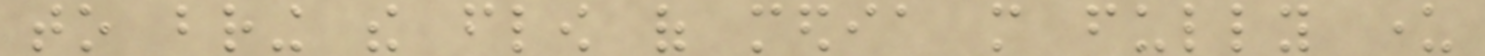to bring the flow of media more fully under
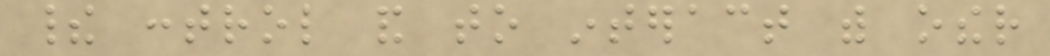their control and to interact with other
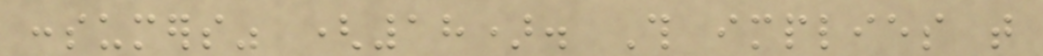consumers" (18). This implies that
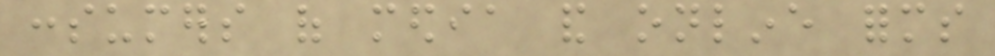consumers of media and online forms
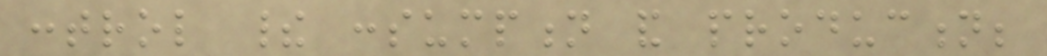control their consumption and production;
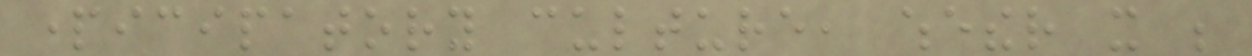participatory culture, whether it be
